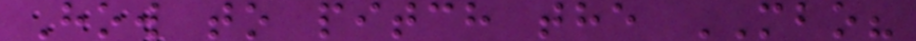How to pitch the MBO?
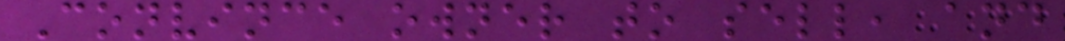Convince owner to sell, and
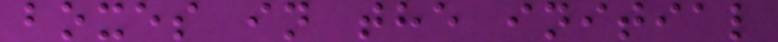boxes in the initial
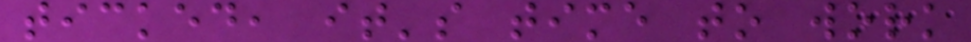ticked, it's time to work
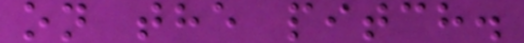on the pitch.
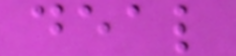deal
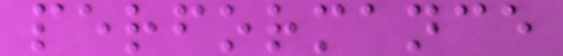performance
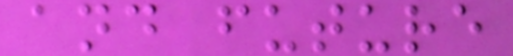and future
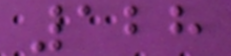128
